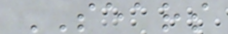SEARS
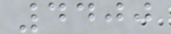4400
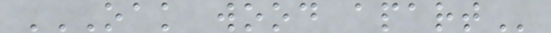OAK WOOD APART
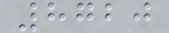8720
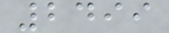2499
